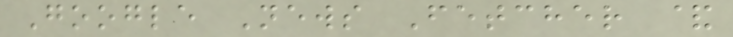Google News Fetcher &
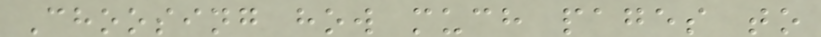Choosing how much pages to
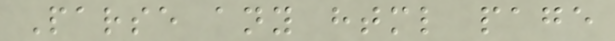Parse any html page
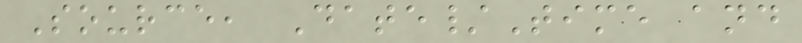Source, Date/Time and
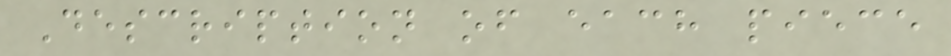Description of each piece
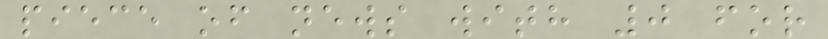piece of news with 0 for
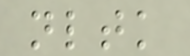nltk
